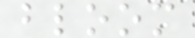bloom
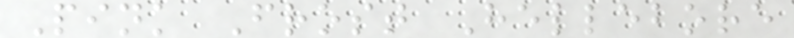Pink Frost Hellebore
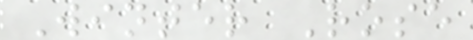Winter Rose
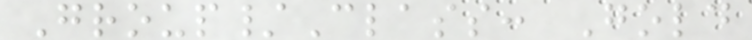Group/Class: Gold
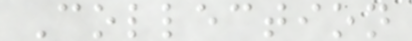Collection
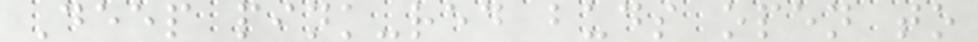Deep pink-red buds open to
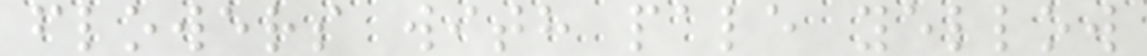flowers with pale yellow
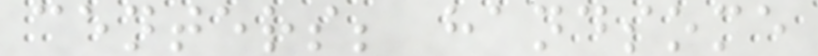centers; handsome
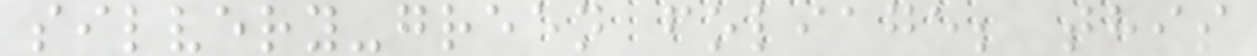silvery-green foliage; this
